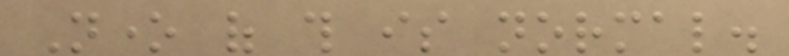None of this is normal.
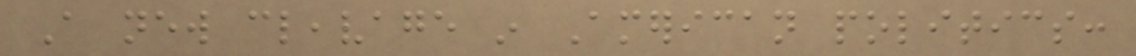A new cleavage in American politics:
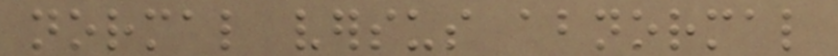normal versus abnormal
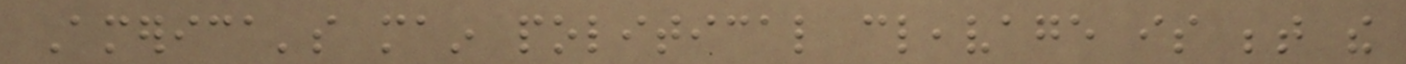America's main political cleavage is between the
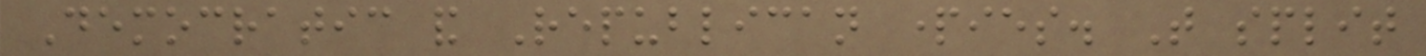Democratic and Republican parties. That split
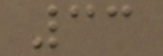33
